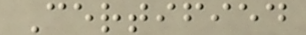Certified
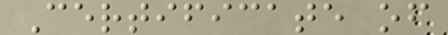Certificate of
